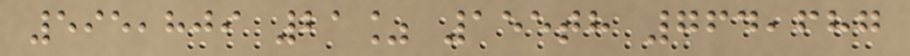595,809 21% 155th 764,687
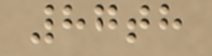87th
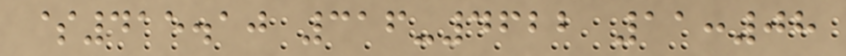$415.10 316-4622 11:08
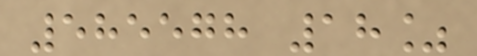585578 18%
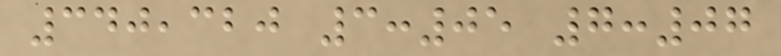340,320 3:05 7:07
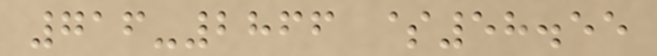716-2866 $58.55
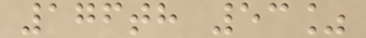176th 53%
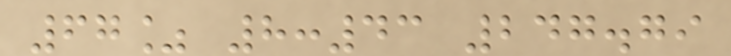67% 8:43 247.79
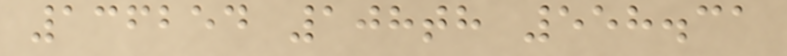136254 108th 558.31
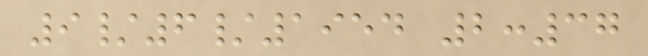9/6/1954 2:37
